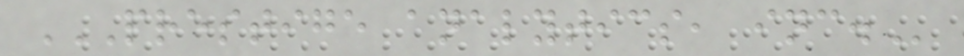PRESTIGE ANALYTICS, INC.
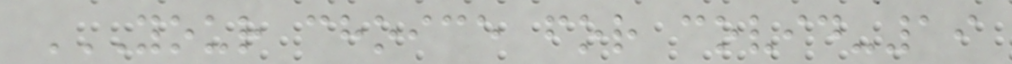YOUR CHOICE FOR COVID-19
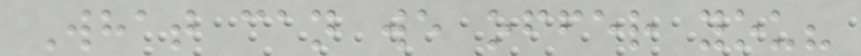What can we offer you?
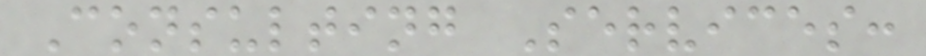Consulting Services:
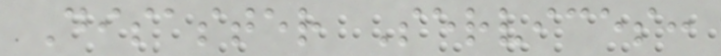Disaster Services:
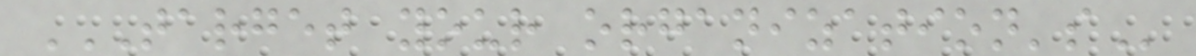TARGET YOUR ORGANIZATION'S
